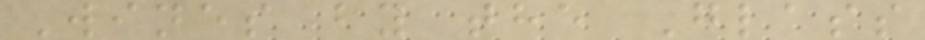Wines by the Glass
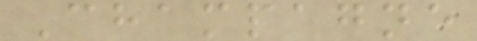Champagne
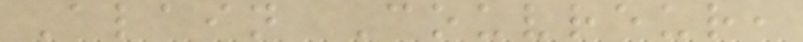Alain Couvreur,
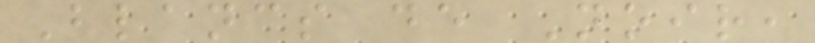Blancs de Noir,
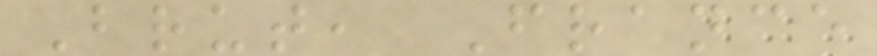Brut, France
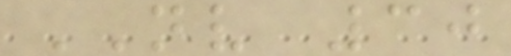NV 30
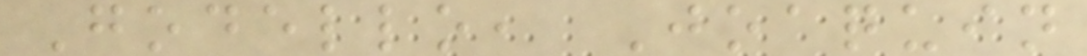Godello, Joaquin
